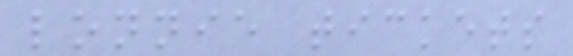lonnie tickets
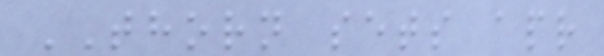THORN sets apr
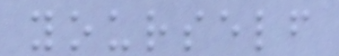yourself
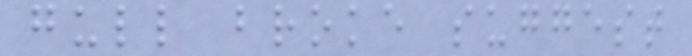gull broke suggest
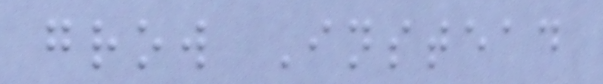grow Instead
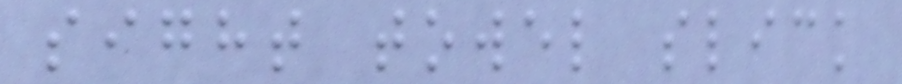sight towel slick
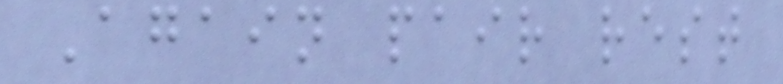Again pair rest
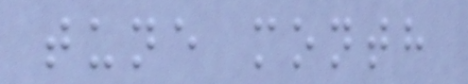tune month
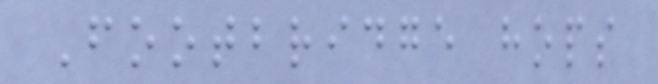Footbridge hops
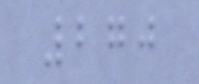270
